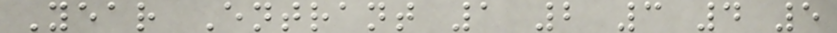Year Entrant 1 2 3 4 5
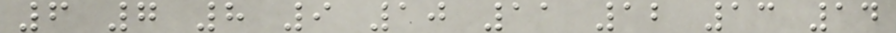6 7 8 9 10 11 12 13 14
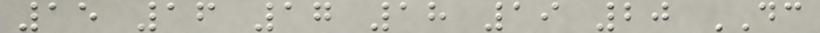15 16 17 18 19 20 DC
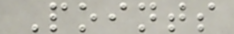Points
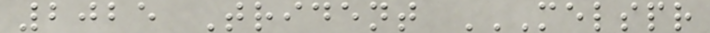2025 Trident MELSPR
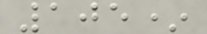105*
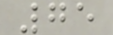75
